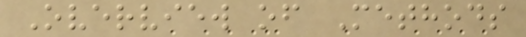Overview of Methods
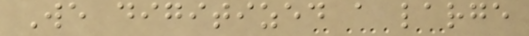We digitized a large
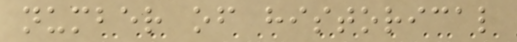number of historical
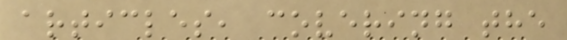articles, covering the
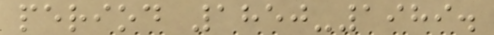period 1850-1989.
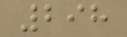298
